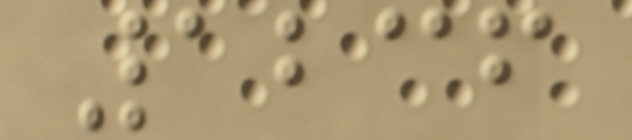1236
